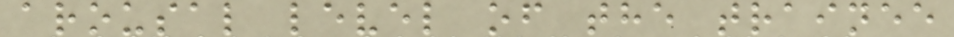arousal level of the trainee
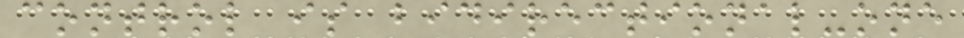control is bidirectional-one
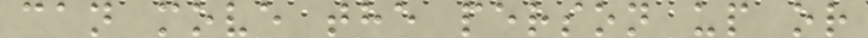can move the person up or
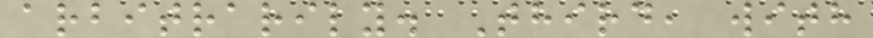arbitrarily. Third, with
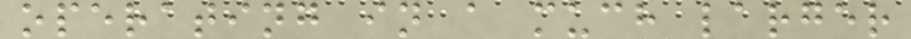operating in a much larger
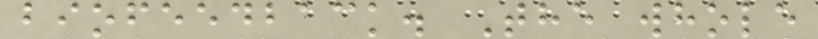biofeedback. The whole
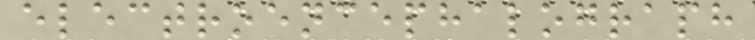electroencephalograph
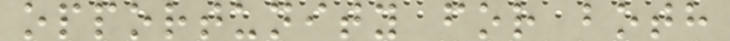opportunity for both
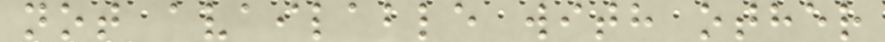not available with other
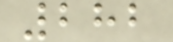282
